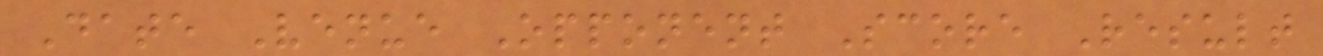Date Venue Opponent Score Result
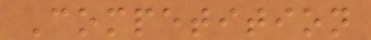Competition
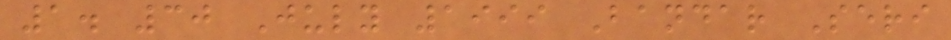1. 30 July 1999 Bandar Seri
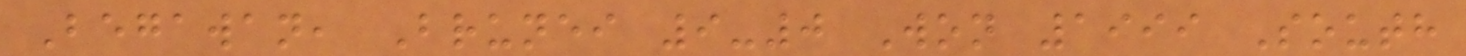Begawan, Brunei 9-0 Won 1999 South
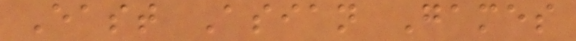East Asian Games
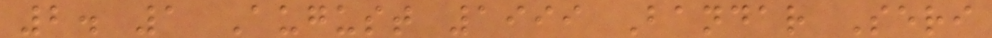2. 1 August 1999 Bandar Seri
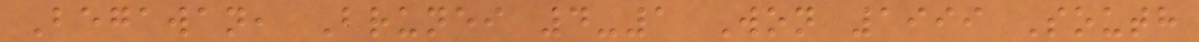Begawan, Brunei 4-1 Won 1999 South
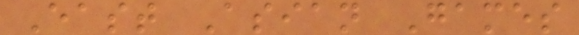East Asian Games
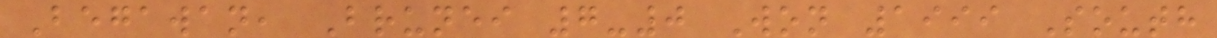Begawan, Brunei 7-0 Won 1999 South
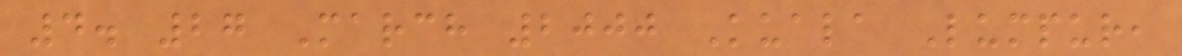4. 27 March 2000 Kuala Lumpur,
